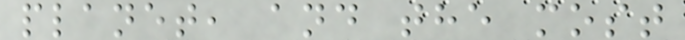planet, and the most
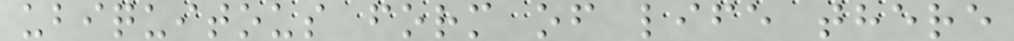ubiquitous form of life there
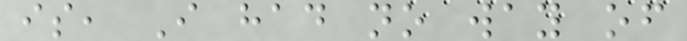is, I had no way of
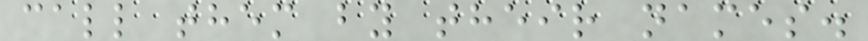call them by their names.
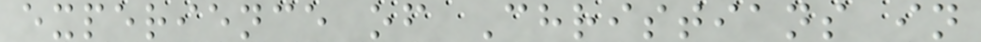experience of Christians in
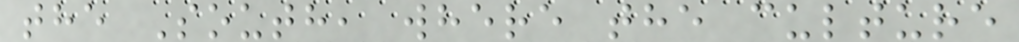the South, where the culture
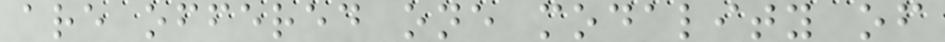are offered one modality of
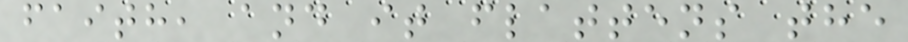faith, and it flattens the
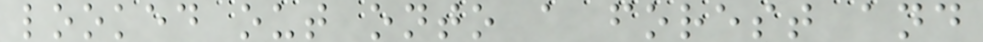looked out onto a forest and
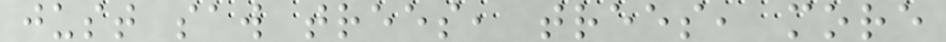just saw trees, trees, more
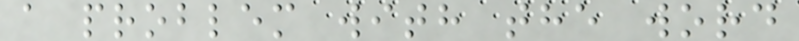a problem with the word
